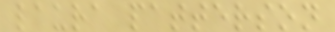laura patterson
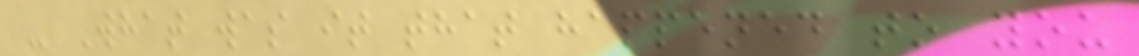- What was it that happened to you
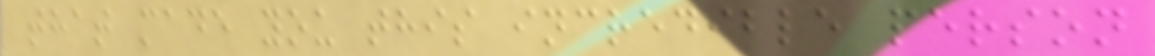that made you this incredible person
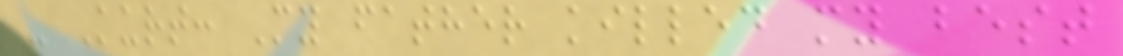- Kurt: My father killed my best
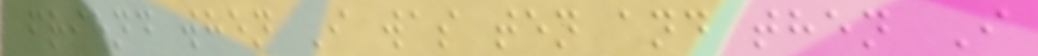friend when I was ten and then I
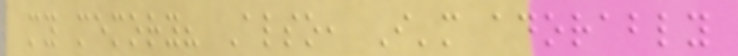my memory? Also, I'm adorably
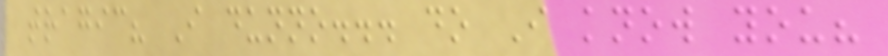tragic? I dunno... do I know you?
